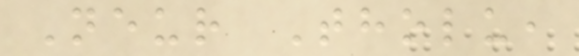Neur Tholu,
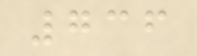736
